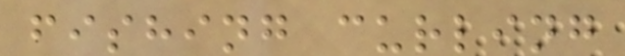fishing curling
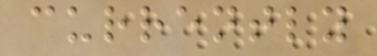currently
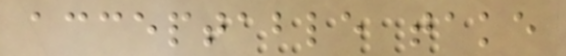acceptable take
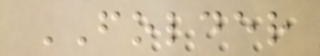FOLDER
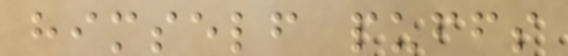himself puffs
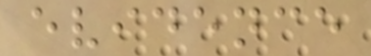evidence
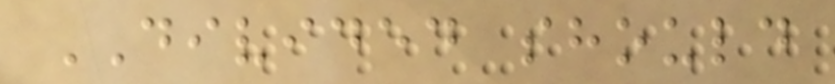DIVIDED should
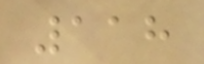118
